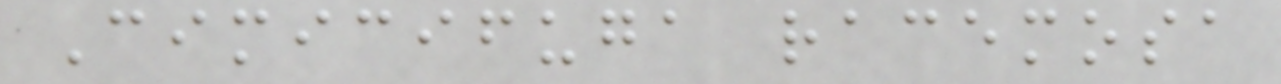Cimicifuga racemosa
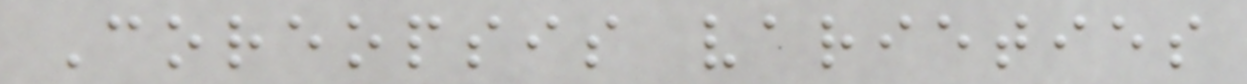Coreopsis varieties
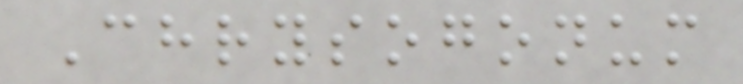Chrysogonum
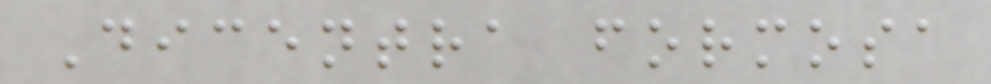Dicentra formosa
